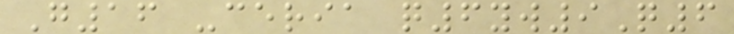G16 -ceria q6yw9Q6
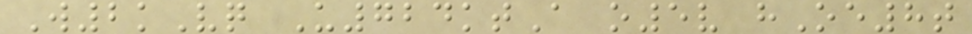W2kVq U724ktA o5v hOe8t
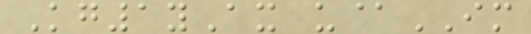Kg1yAx u@IM
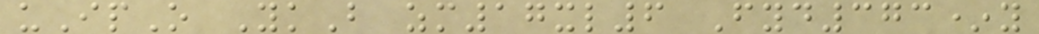uIpO YkB zm17xl6 Fyd373*y
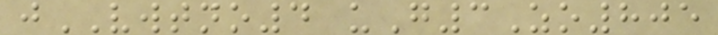jVWTNO4 uG3Zo805
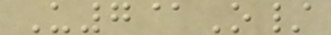U7@O/
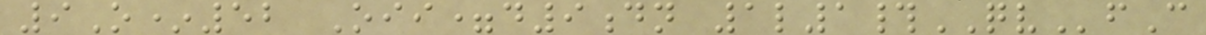9O*52 Oii=d9dn 1l1#QVfC
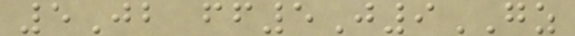5Jb ff5J9GZ
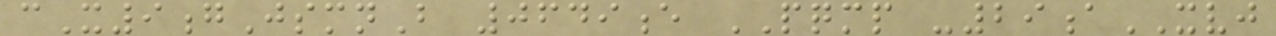cX9gJsmnB 0649e PQMP -29aXVJ
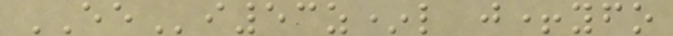EEi53z*l j+yfo
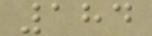184
